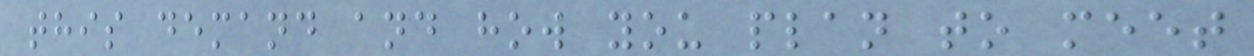this demand and how you plan to meet
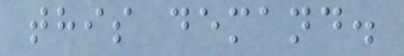this demand.
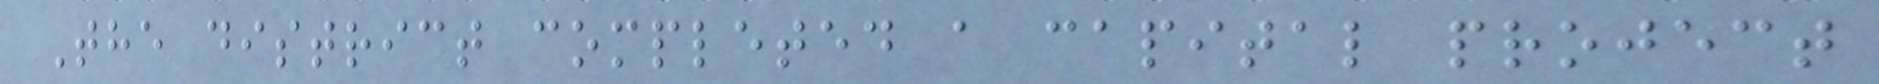The district completed a capital project
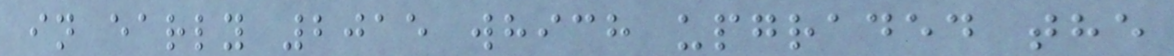in early 2015 which upgraded the
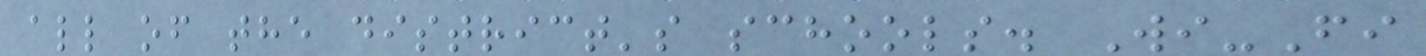all of the district's schools. Wi-Fi
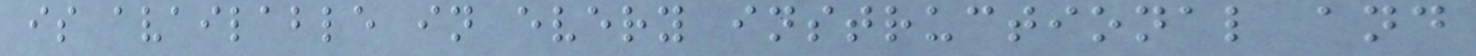is available in every instructional and
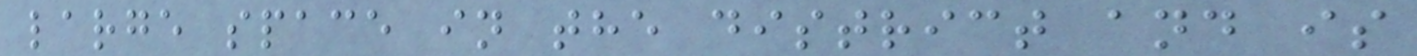large space in the district and is
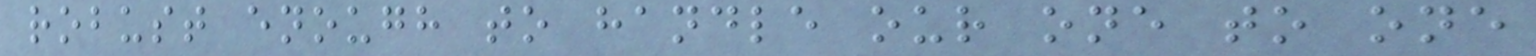robust enough to handle our one to one
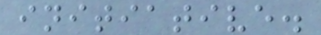initiative.
